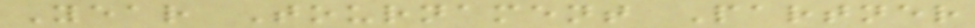Year Tournament Partner
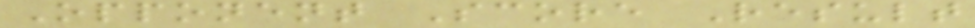Opponent Score Result
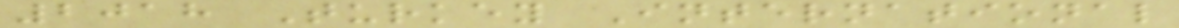2018 Turkey International
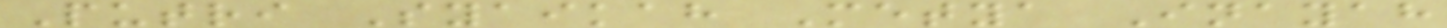Putri Syaikah Metya Inayah
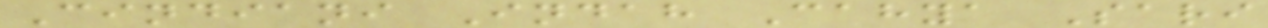Cindiani Indah Cahya Sari
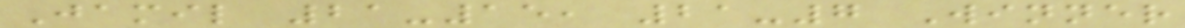Jamil 21-15, 21-7 Winner
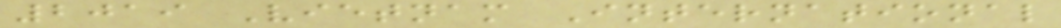2019 Vietnam International
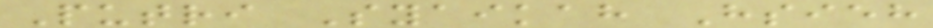Putri Syaikah Hsieh
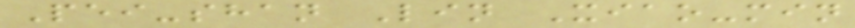Pei-shan Lin Xiao-min
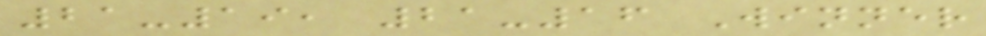21-19, 21-16 Winner
